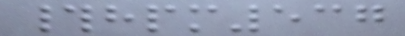#hpm537
